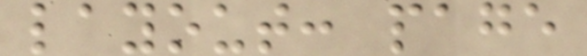layout: page
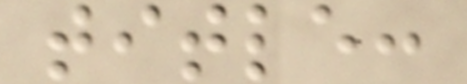title:
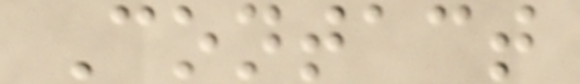Contact
